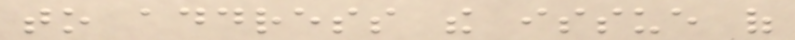to address the issue of
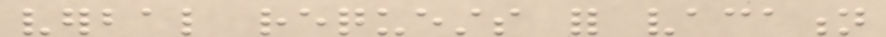verbal requests for vacation
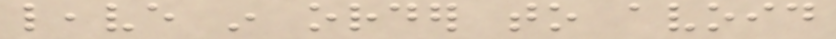leave in order to avoid
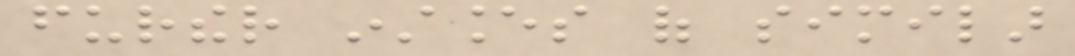further instances of similar
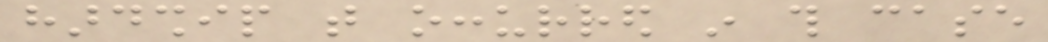hardship that occurred in this case
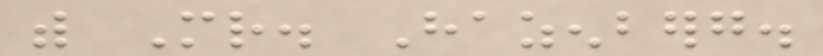with Mr. Hazenberg.
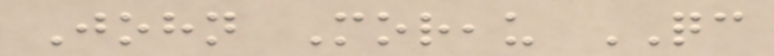John Moreau QC
